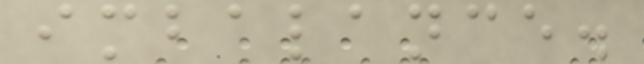imbalance.
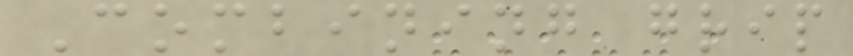Combining grip
